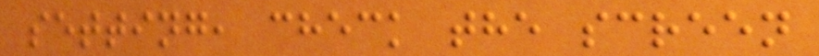setting, check the screen
